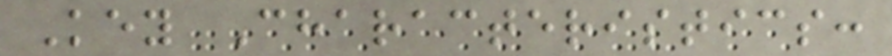Key Characteristics:
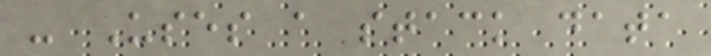- Uses a stack data
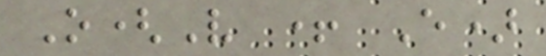O(V + E)
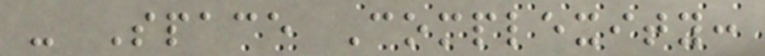- Space Complexity:
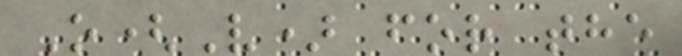O(V) for the
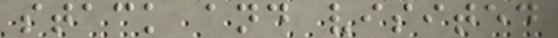stack and visited
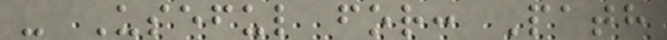- Useful for: Path
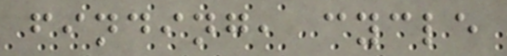finding, cycle
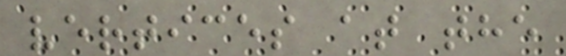vertices at the
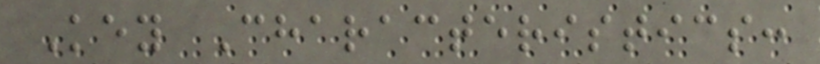Key Characteristics:
